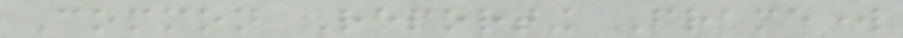Common Reporting Framework
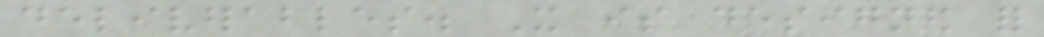deliverables. It is designed for
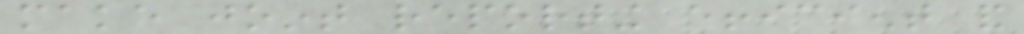make joint reporting efficient and
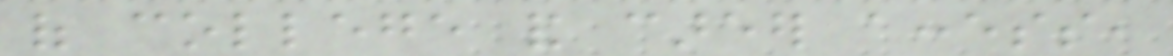of college and career access,
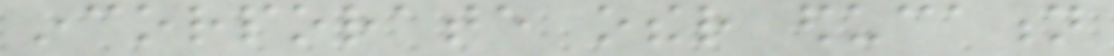incorporate other education
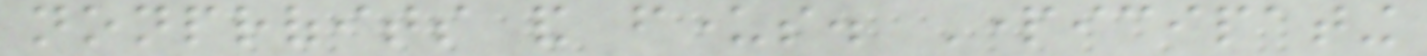nonprofits and funders. Participating
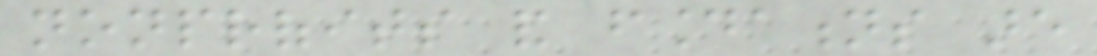nonprofits and foundations are
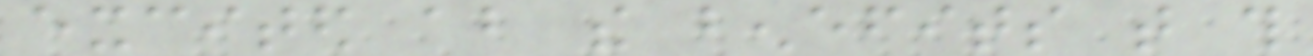excited about the benefits that this
